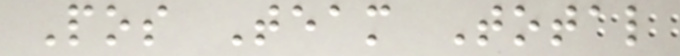Pos Team Total
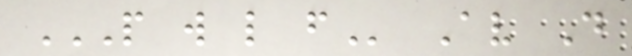P W L F Av D
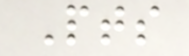Pts
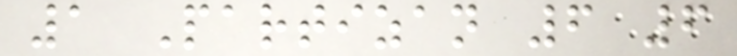1 Partizan 6 6
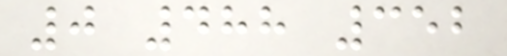0 488 352
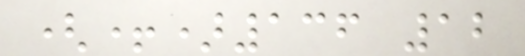(+)136 12
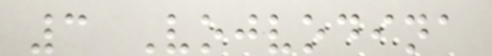3 Vojvodina
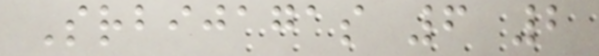Srbijagas 6 2
